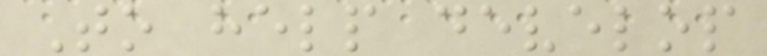To help develop
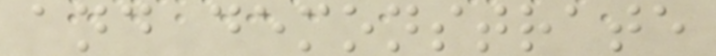and demonstrate
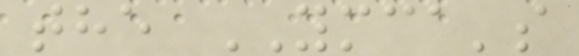the YMCA's
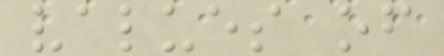values of
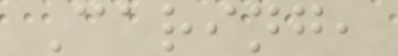Caring,
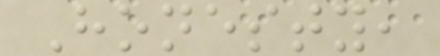Honesty,
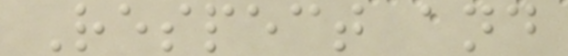Respect and
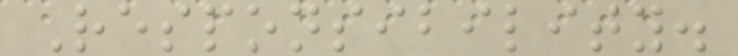Responsibility.
